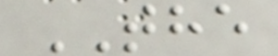THE
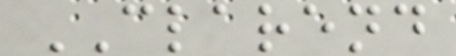CLAREND
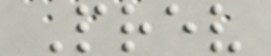Prev
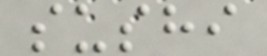sushi
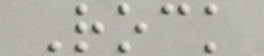Rock
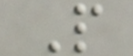P
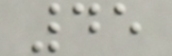45
